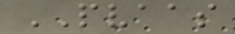PVAAS
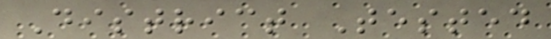District Tested
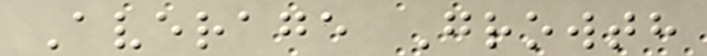Average Growth
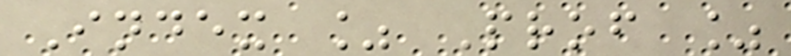Index % Prof %
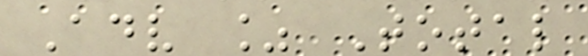Adv % Total
